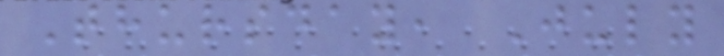Thursday, July
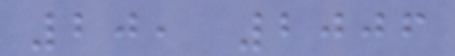20, 2006
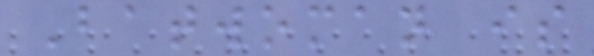Batwoman is
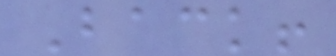Back!
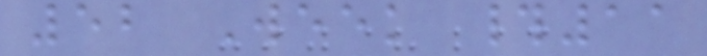52 Week #11
